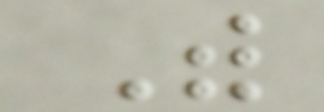With
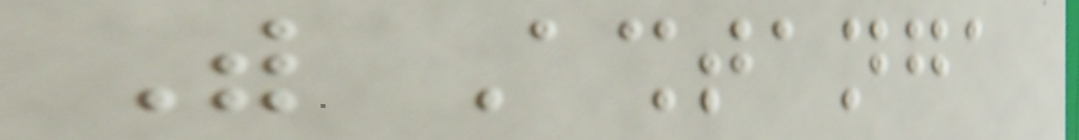With Ashtanga
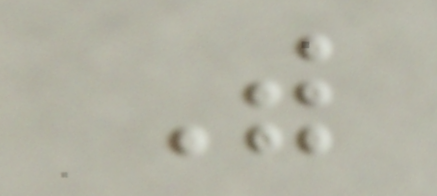With
